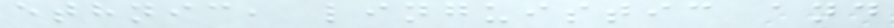ethnic, linguistic and
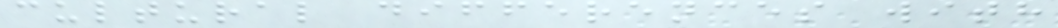cultural differences with
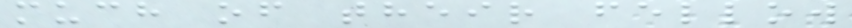much of their fellow
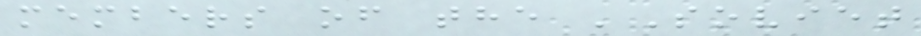members of the 'Soviet
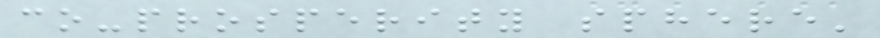co-prosperity sphere'
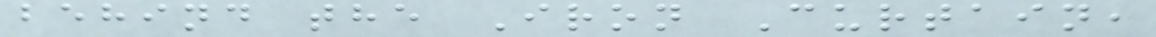behind the Iron Curtain,
